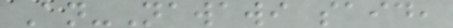An-Nawawi said,
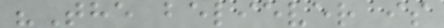"The believer is
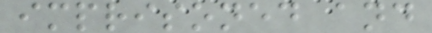imprisoned and
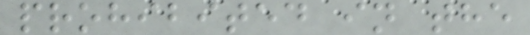prohibited in the
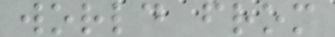world from
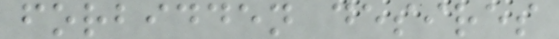forbidden desires
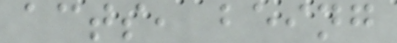acts, being
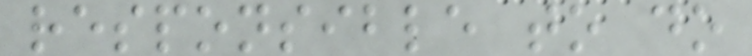responsible to do
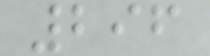296
